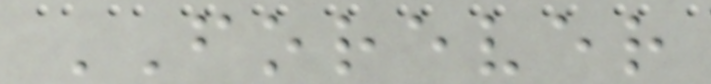FOREVER
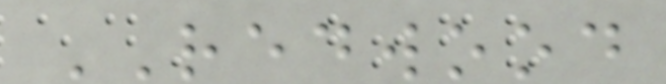REDWOOD
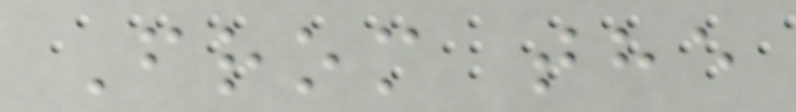From the
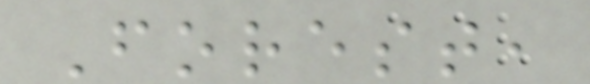Forest,
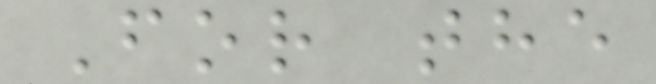For the
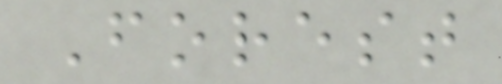Forest
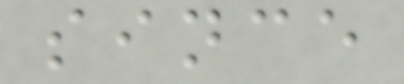since
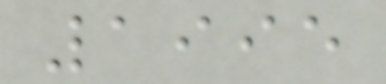1995
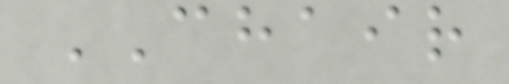CHAIR
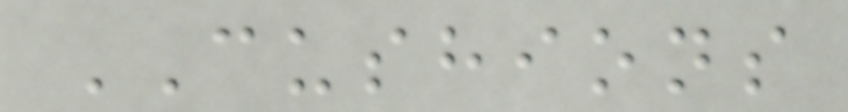CUSHIONS
